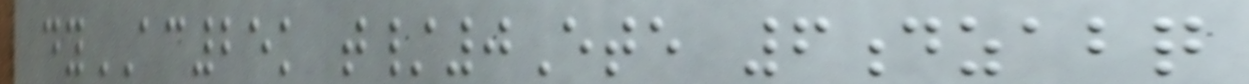dyAC25k t/0Ete 6dzabq
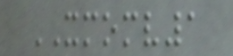XMOMV1
